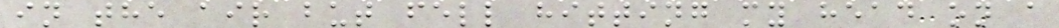in the air but fell hitting my head on a
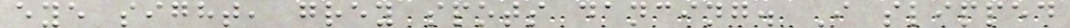eye sight, grey spots dancing. I slipped
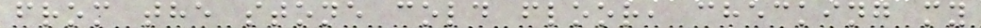from the stone cold floor, checking my
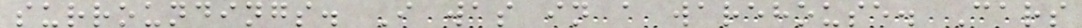surroundings. I was in a warehouse. Cars
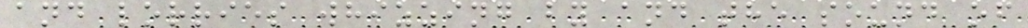and lorries whizzing by and the sound of
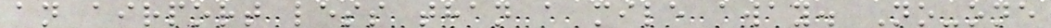an airport less than a mile away. No-one
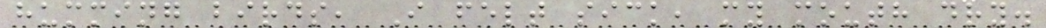humming birds, I felt sick, my mouth dry.
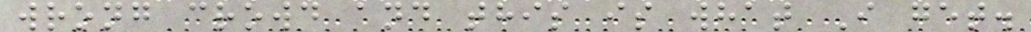wrong crowd and this is what I get.
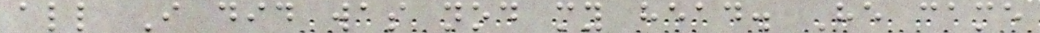all I did was nod my head. He came
